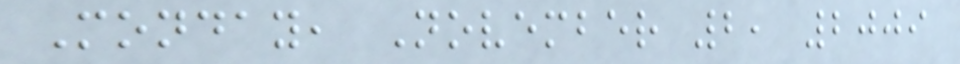Monday, November 2, 2009
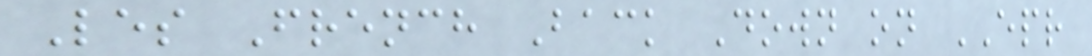Les French Back Down on EPR
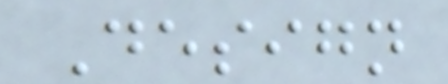Design
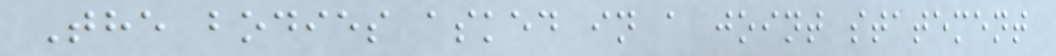The bodies asked in a joint statement
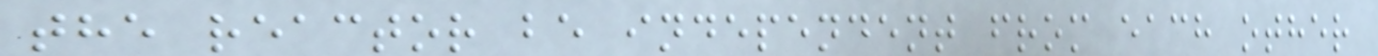the reactor be independent from each other
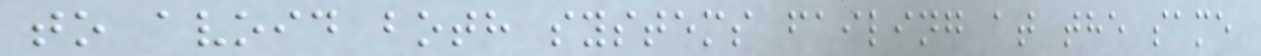to avoid both systems failing at the same
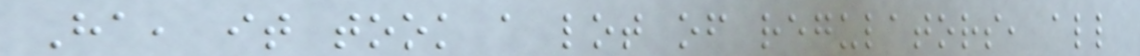Ha, it took a lot of regulators, all
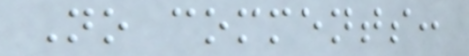No comments:
